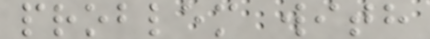problem with
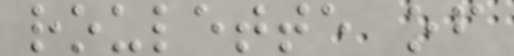roulette of
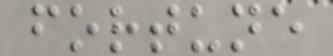fortune
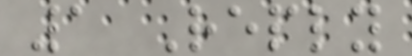1 Reply
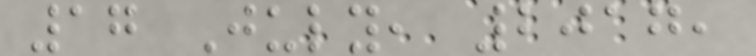17 July, 2017,
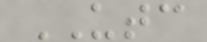UTC
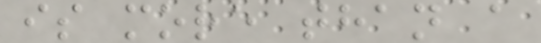is more than a
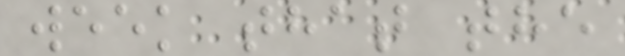week that the
